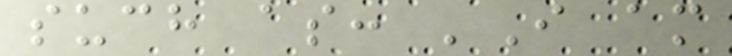such as: 'I am
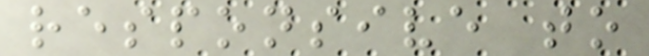responsive to
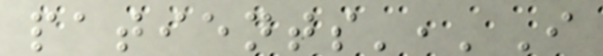patients','I
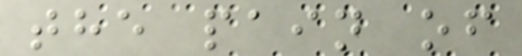the pain of
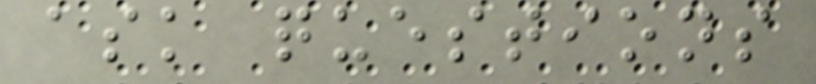ask questions
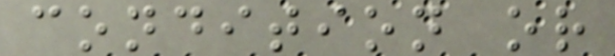condition or
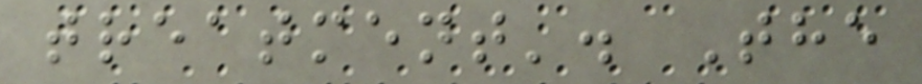treatment'. The
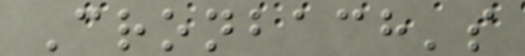Cronbach's
